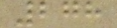278
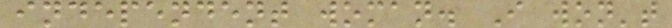independent woman. I won't
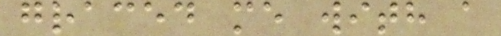graced me with a
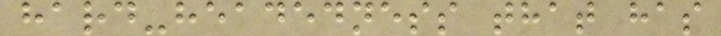hard-headedness that has
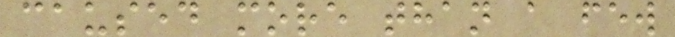caused more than a few
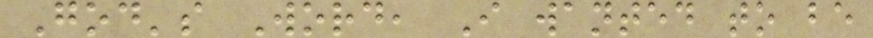God's Word, I wanted to be
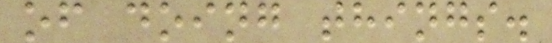of doing things.
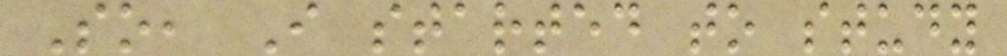So, I started to study
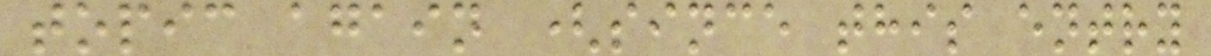topic again (since this entry
